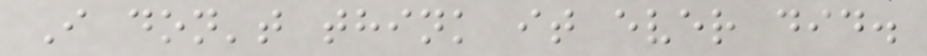I don't think it ever did.
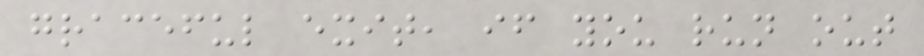graceful exit, if you run out
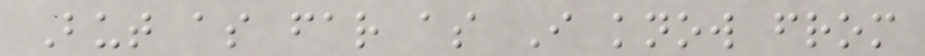But as far as I know from
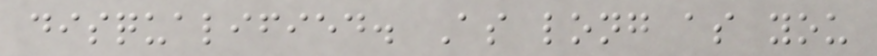disqualified. As long as you
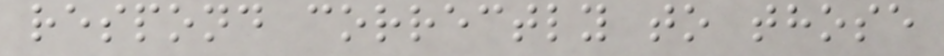respond correctly to those
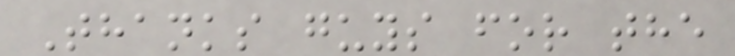Thanks guys for the
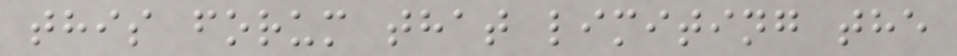this forum that limiting the
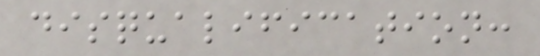disqualification:
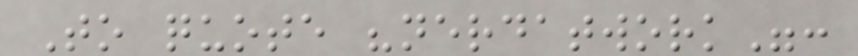To quote "nerdatwork":
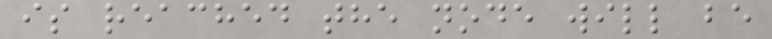is reached the node will be
